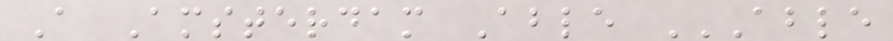A Amsterdam Able ABLE
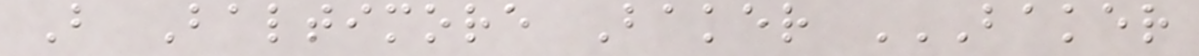B Baltimore Baker BAKER
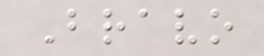Bravo
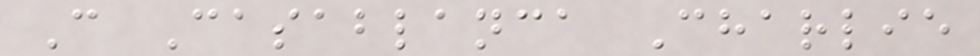C Casablanca Charlie
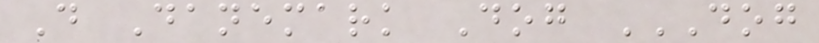D Danemark Dog DOG
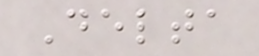Delta
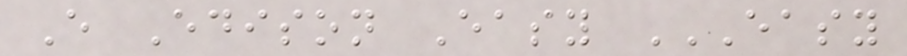E Edison Easy EASY
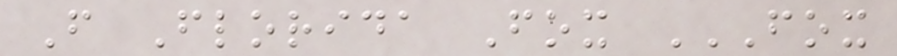F Florida Fox FOX
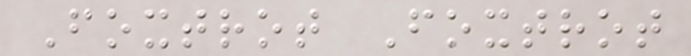Foxtrot Foxtrot
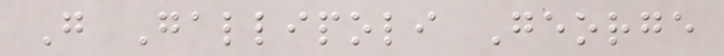G Gallipoli George
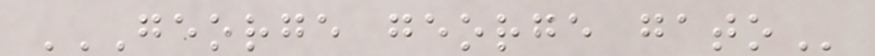GEORGE GEORGE GATO
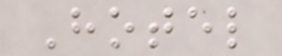Hotel
